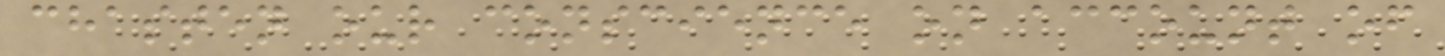chasten our conscience on account of
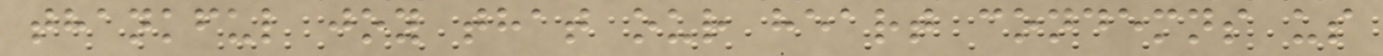thankful joy that our heart condemns us
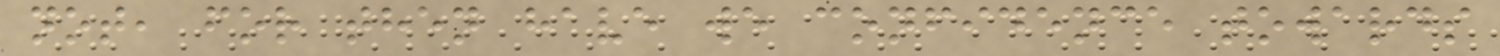not, for then have we confidence towards
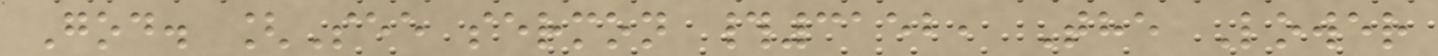God. [See sermon #3152, The Lower
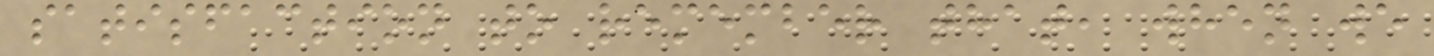satisfaction to remember that, when we
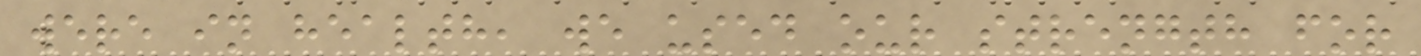were in health, we used our strength for
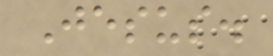Jesus.
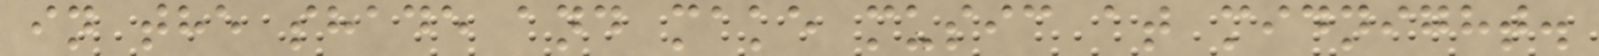in the shade and make music at midnight.
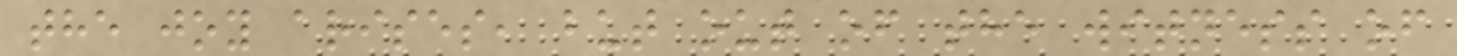the joy arises, but out of the witness of
